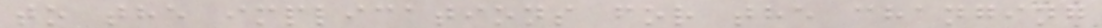to the implications for the changing
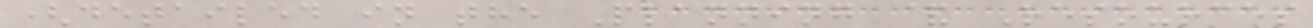(detailed in the Planning & Resources
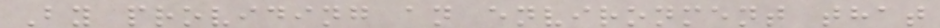By providing an environment that
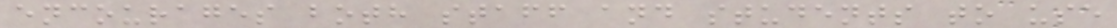encourages both staff and students to use
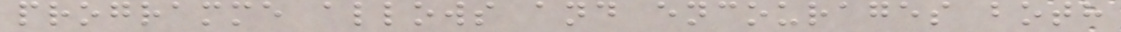programme allows and encourages both
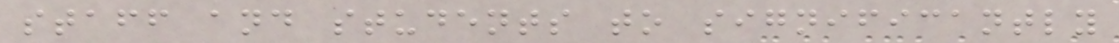staff and students to significantly
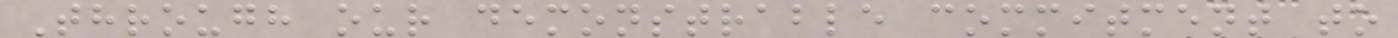Through our demonstrable commitment to
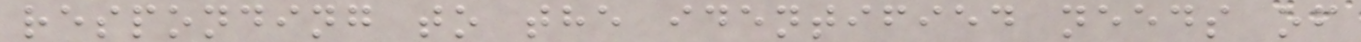responding to the identified needs of
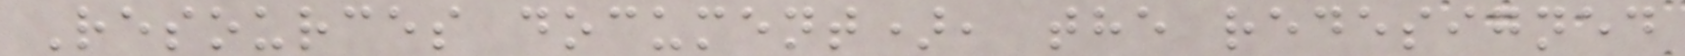Resources document), the redesigned
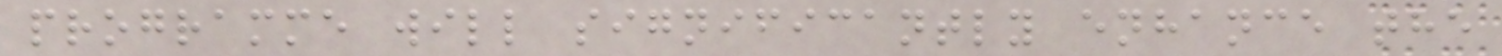programme will significantly enhance the
